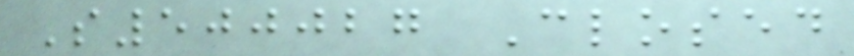S500027 Closed
